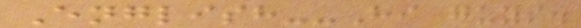English--Hi guys.
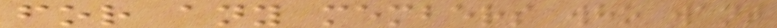for any members who want
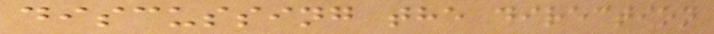discussing the direction
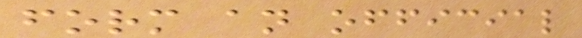form an official
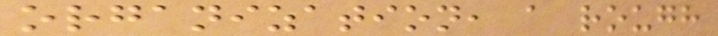organization, a rough
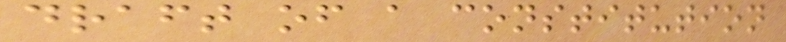draft of a constitution
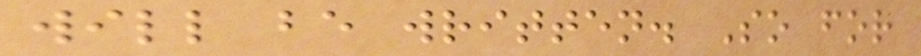will be written. So for
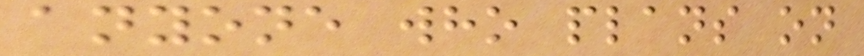anyone who plans on
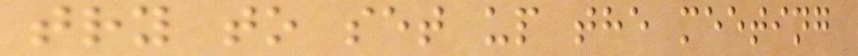try to set up the meeting
